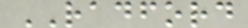RADFORD
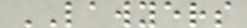LAWYERS
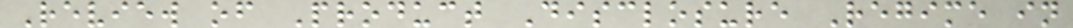Review of Product Disclosure Regime in
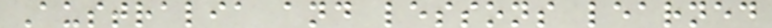Australia and lessons learned
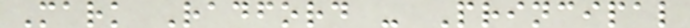Mark Radford - Principal
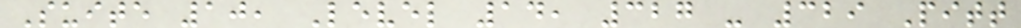Suite 10, Level 14, 327 - 329 Pitt
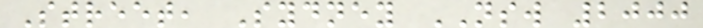Street, Sydney NSW 2000
